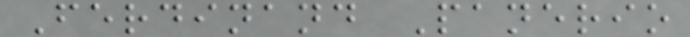Ferdinand Panerio
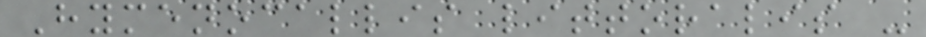Hymenocallis littoralis -
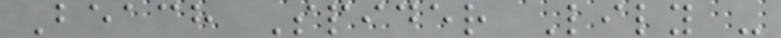Beach Spider Lily -
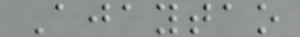Ajaytao
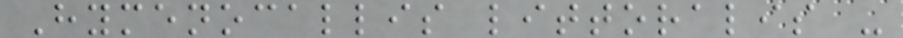Hymenocallis littoralis -
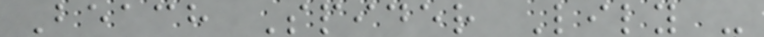Beach Spider Lily -
